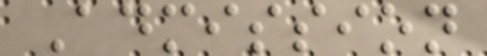Admission
